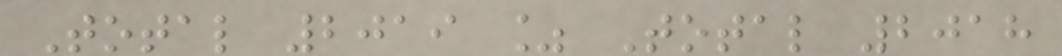Total 2019 % Total 2018
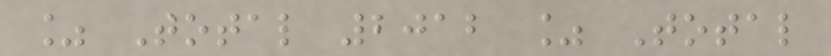% Total 2012 % Total
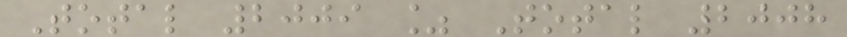Total 2009 % Total 2008
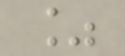%
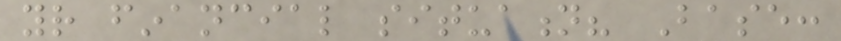your financial situation? Base:
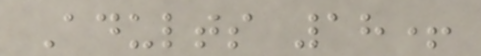Adults 18+
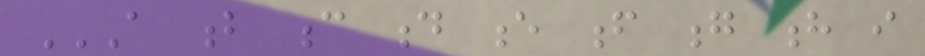A B C D E F G H I
